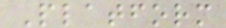Platform
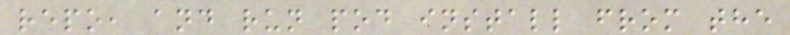repo, and run pod install from the
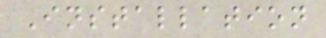Installation
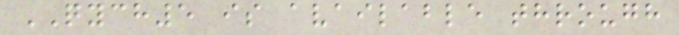QYCH5 is available through
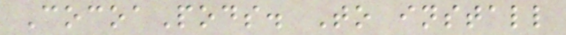CocoaPods. To install
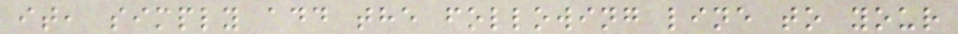it, simply add the following line to your
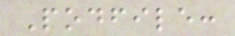Podfile:
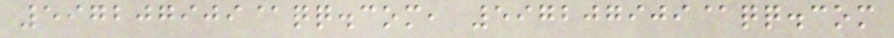597207909@qq.com, 597207909@qq.com
